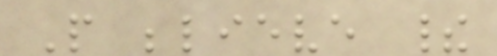People believe their
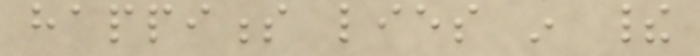happiness lies in their
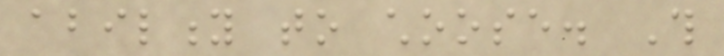ability to choose. This
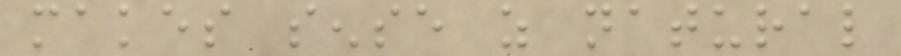makes sense as natural
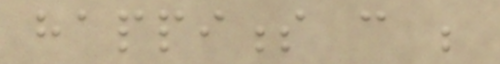happiness can be
